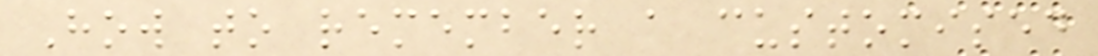How to remember a customised
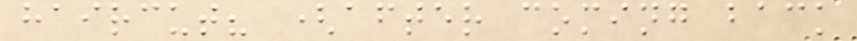haircut? (after coming back
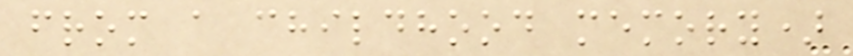from a childhood memory)
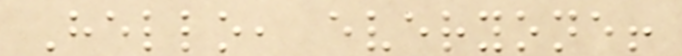Hello, everyone!
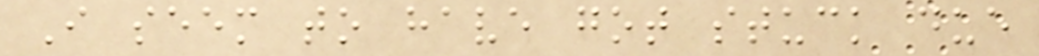I seem to have got stuck due
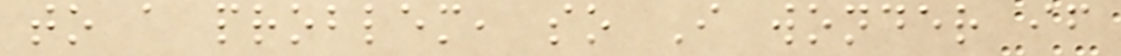to a problem, so I wonder if
